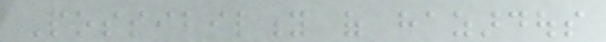Possibility of hazardous
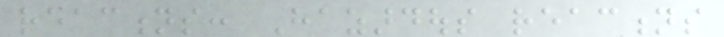reactions: Hazardous reactions
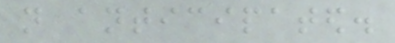not anticipated.
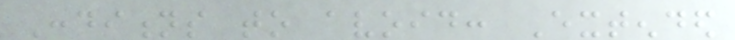Conditions to avoid: Extended
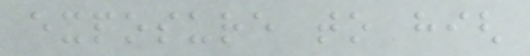exposure to high
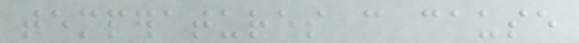temperatures can cause
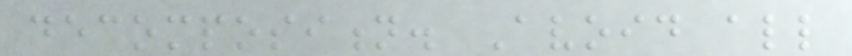decomposition. Avoid all
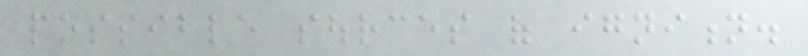possible sources of ignition.
